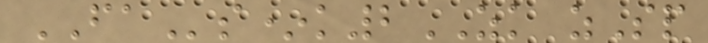FAs*k2ZK zSp
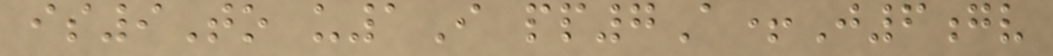is9To u1I pp7A+J6gv
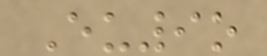Eu9o
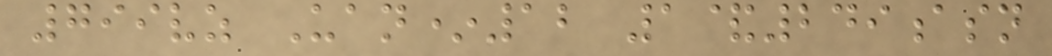799vz Uan*12 1&249asn
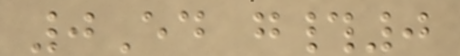0Ed g#0
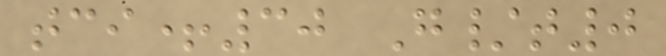tci+30 G/t0
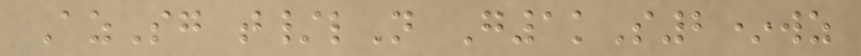AzSg t/lN G1kS2*wz
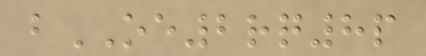bOE2rq8p
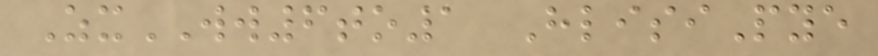ZxWW6to1 HlisiPye
